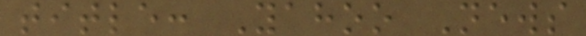title: Yahoo News
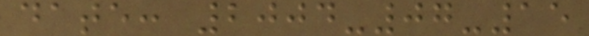date: 2004-07-15
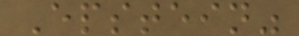Epstein"
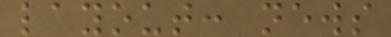layout: news
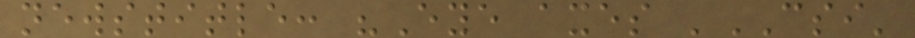newstitle: "Eye axes 'CSI'
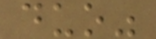duo"
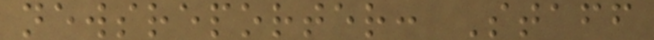newsreporter: Staff
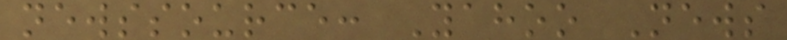newssource: Yahoo News
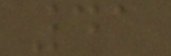41
